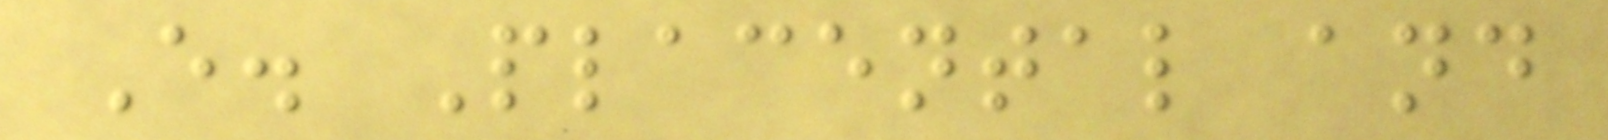E. Placental and
